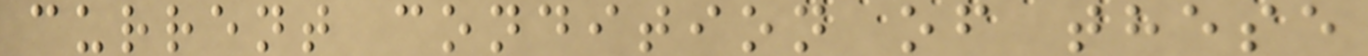current condition of these
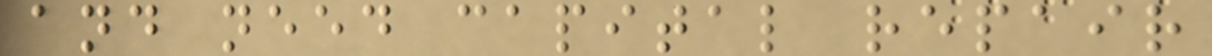and need capital repair
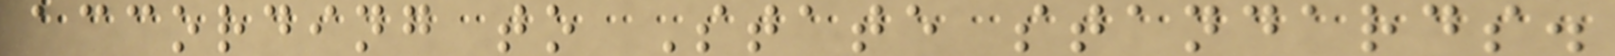according to State standards.
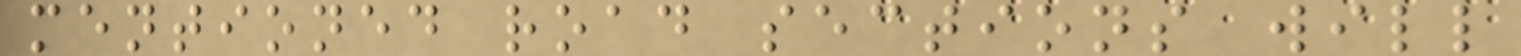mentioned road sections will
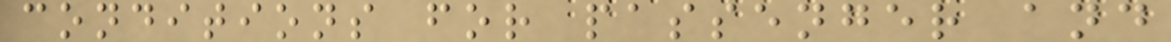conditions for passenger and
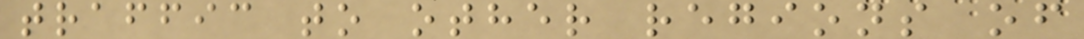traffic to other regions of
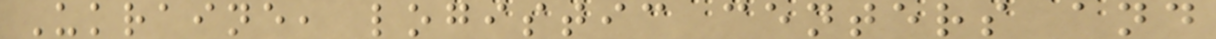Ukraine, logistic centers and
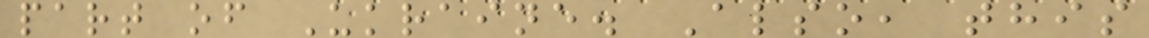part of Ukraine. Also, this
